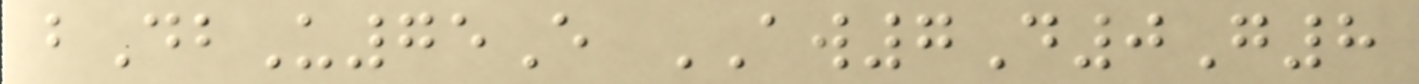bDbU75E AW7D0G8
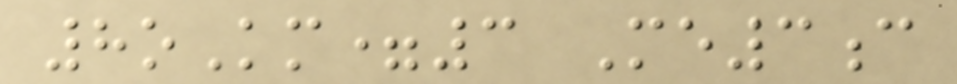8oKm=3 Me3c
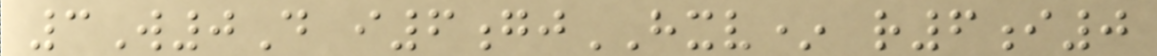3W0D i6gjHXV* r6i0
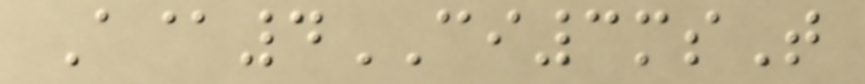A@4CI3msT
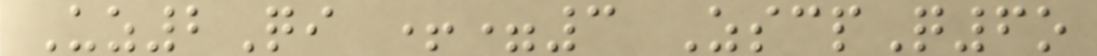Uz2Qi +=3 ZscpQ6o
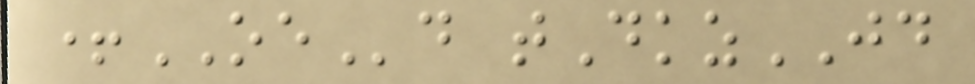+OEd tDkzJD
